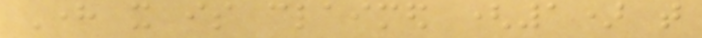Here it is claimed (1) that
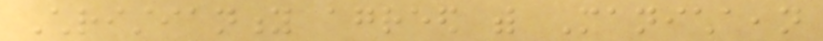Christianity agreed with Manichaean
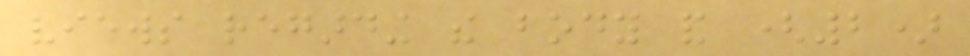views regarding the body and (2)
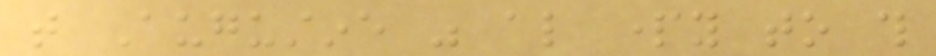that Augustine was also party to this
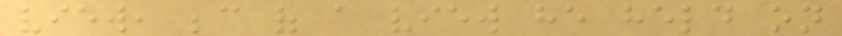view, because of a view he held on
